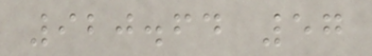920.64 57
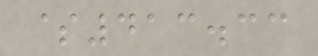$413.33
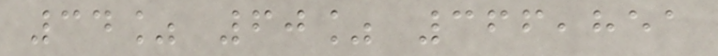34% 60% 366,851
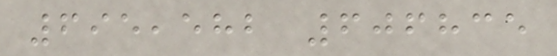695,582 606835
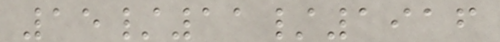15/11/1916
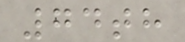74th
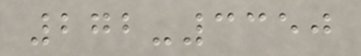272-3350
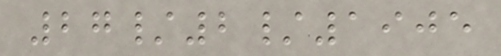27/2/1905
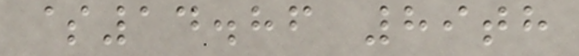$14.86 89th
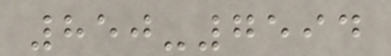850-7594
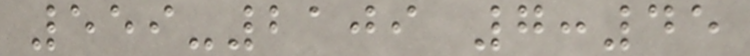559-2109 7:45
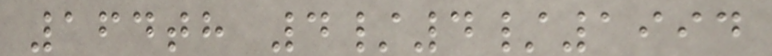164th 4/4/1994
